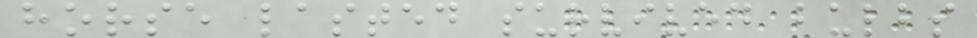horse lasted survived bulbs
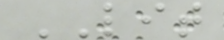LIT
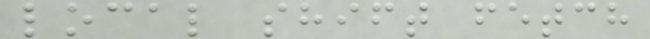local shift fetch
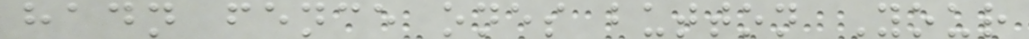hadn fence ones button Your
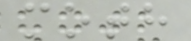moth
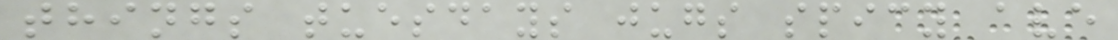things tuesdays jugs spicy ave
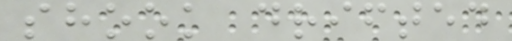shook drifted
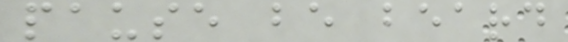pause be beard
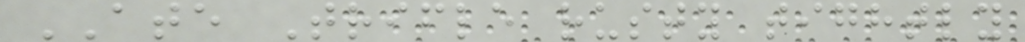ATE Trifle rusty tightly
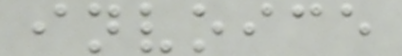invoice
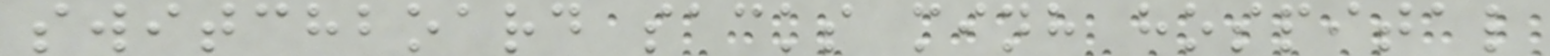switchboard sacks minh hospital
